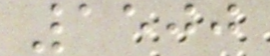1500
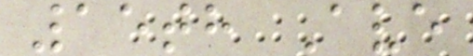15th Ave
